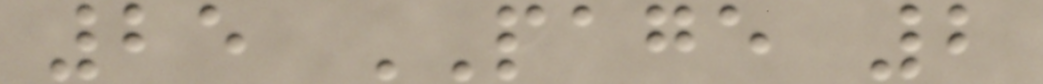25 PAGE 2
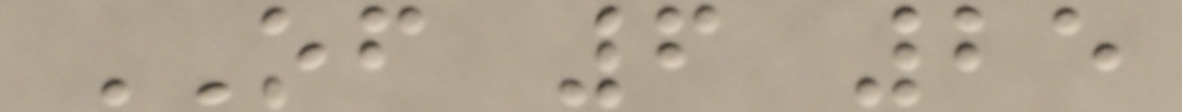OF 6 25
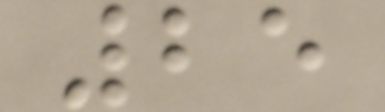25
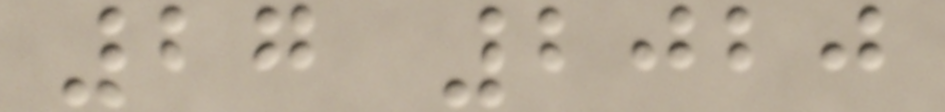27 2020
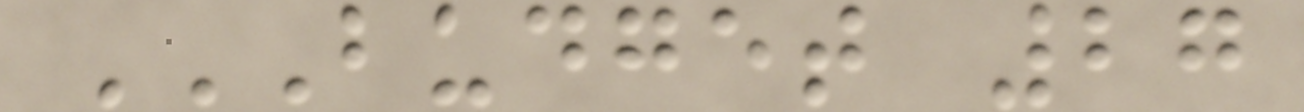BUDGET 27
